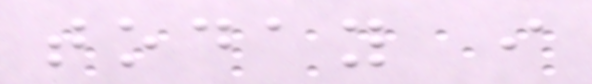today i
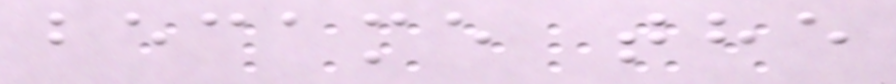became the
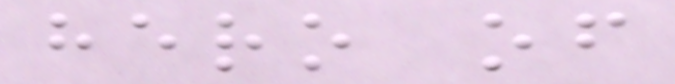hero of
